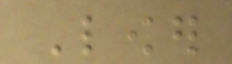Lower
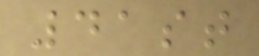41st
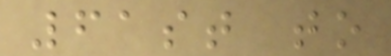61st to
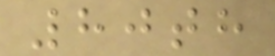80th
